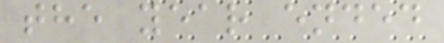the year ended
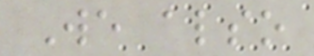We also
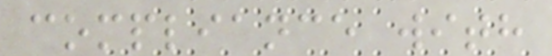compliance with
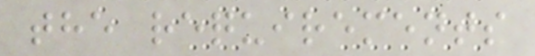the requirements
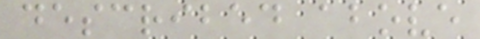described above
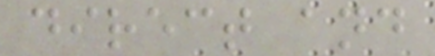direct and
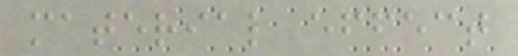material effect
